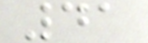41
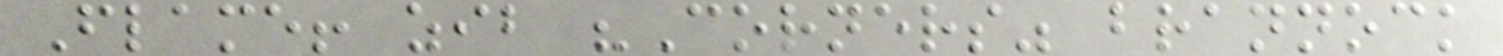Flame! zib "Corners" brannock
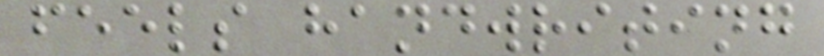feels handwriting
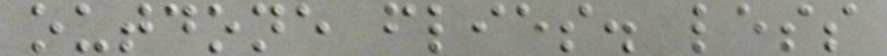outdone flies. less
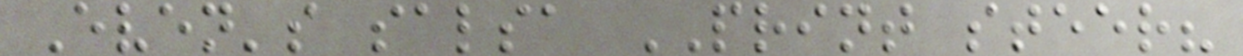Even's salsa PRINT steer?
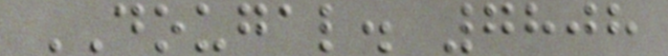DOUGAL. 7808
